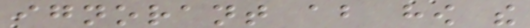ignorant about how the
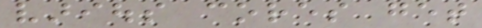various cores get
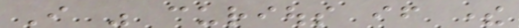I was curious if there
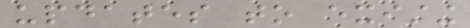updates to existing
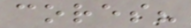cores?
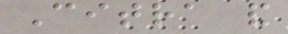Citra and
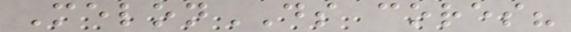MelonDS cores?
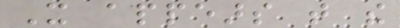It appears that the
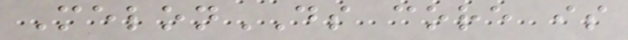MelonDS core is
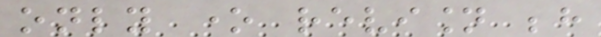only one revision behind
